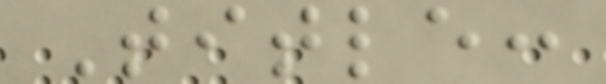Title:
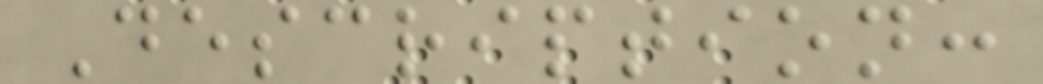Description:
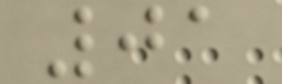01
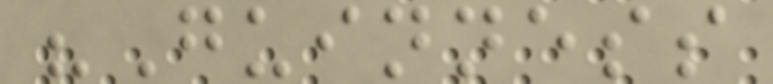"Guinness
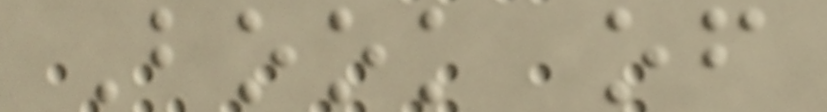Book of
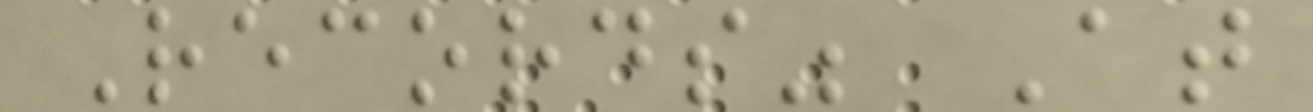Records" At
